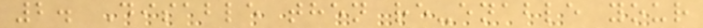2. Disable then re-enable your
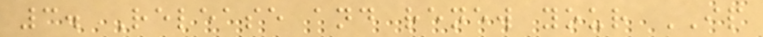3. Release and renew your IP
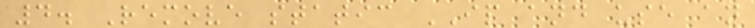4. Remove static IP and use an
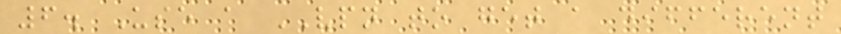6. Use a VPN to get a different
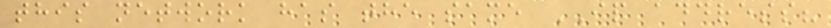this network has the same IP address?
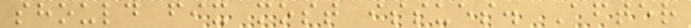should fix most issues. After
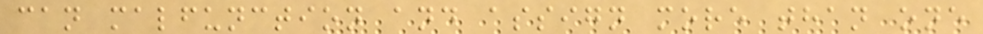can malfunction and assign more than one
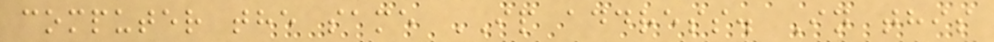computer the same IP address. In this
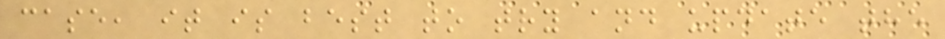case, it is best to try and update the
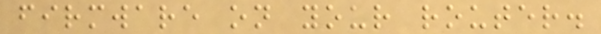firmware on your router.
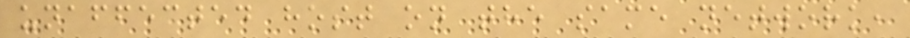unaffected host on the same network,
